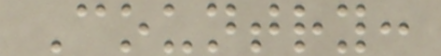Country:
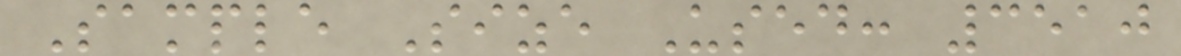Sample Size Used: 3510
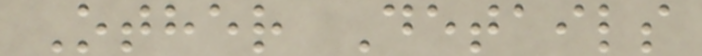Other Details
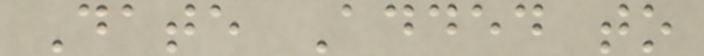Date Added to
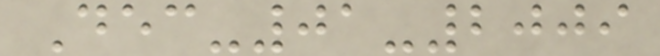Dec-01-2009
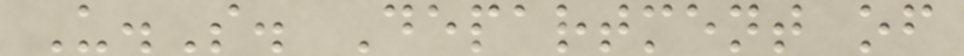U.S. Department of
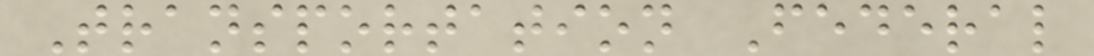Transportation Federal
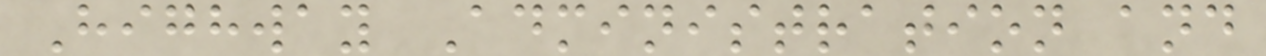Highway Administration and
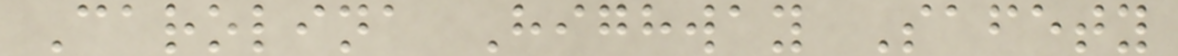Carolina Highway Safety
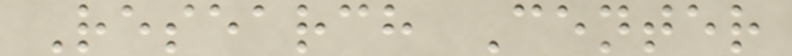Research Center
